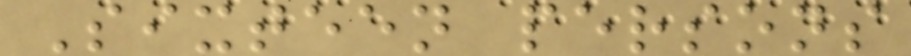Sixteen persons
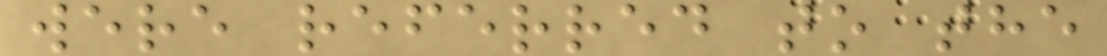were referred to the
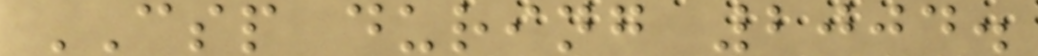CSP during 2004.
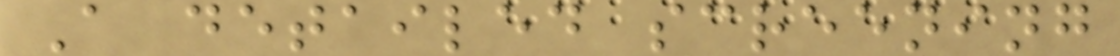A detailed screening
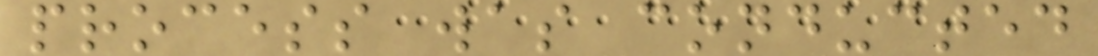process was conducted
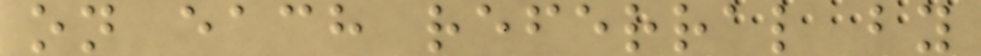on each referral by
